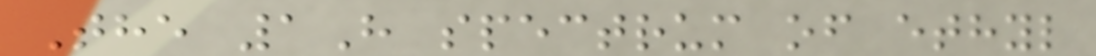The 1H spectrum of ethyl
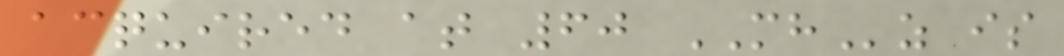acquired at 60 MHz is
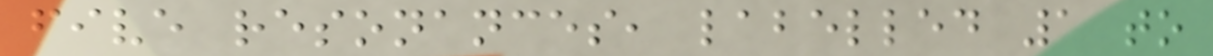five resonances, labelled 1 to
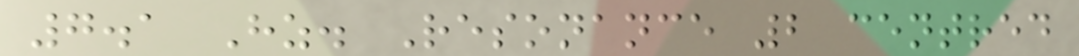7.1 Hz. Resonance 2 centred
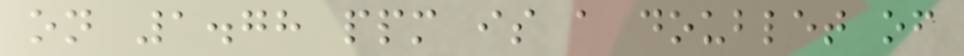on 1.78 ppm is a doublet of
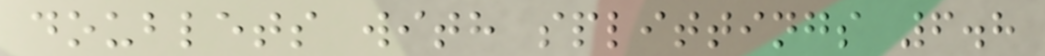doublets with splittings 6.8
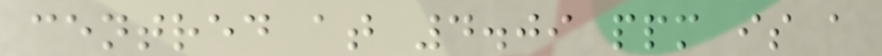centred at 4.09 ppm is a
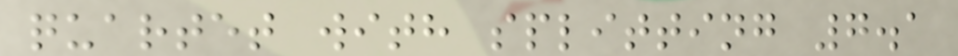quartet with splitting 7.1
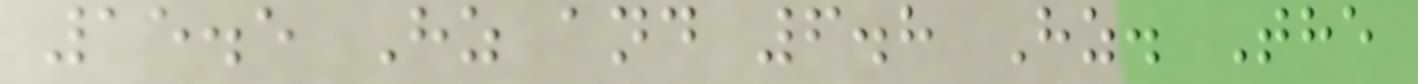15.5 Hz and 6.8 Hz. The
